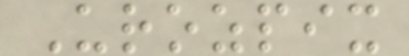Urozpix
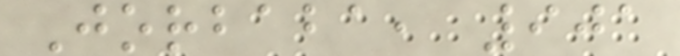Jorbaba, 901
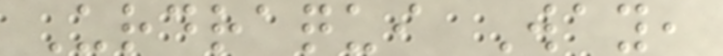Urdraqui Way,
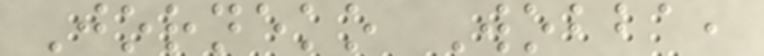Jorneko Wobba,
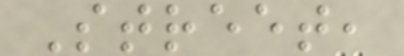Street,
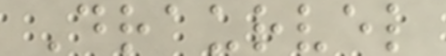Draurvel
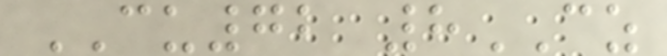CU72 8CZ
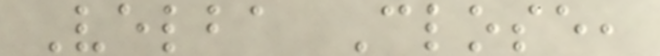Velba Close,
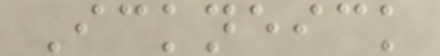Ickneick
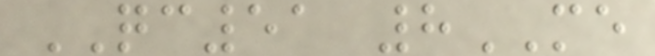QC51 8ME
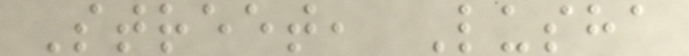Street, Lusha
